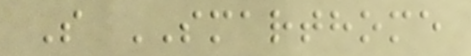S SMARTHOME
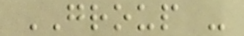GROUP -
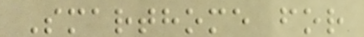Smarthome for
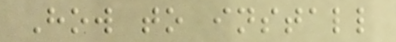How to install
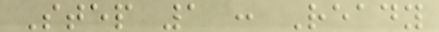Step 1 : Ready
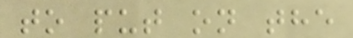to put on the
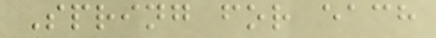Spring for each
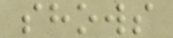shows
